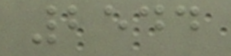2544
